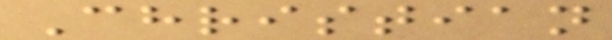Christian
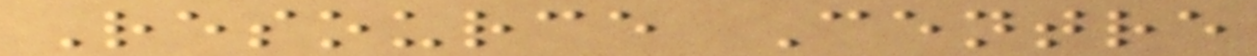Resource Centre
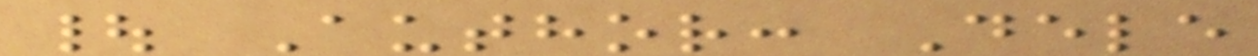| Author: Dele
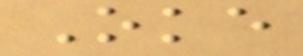Oke
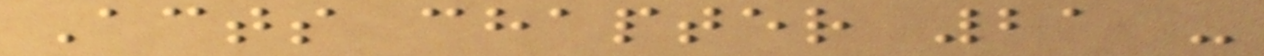Acts chapter 21 -
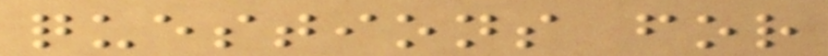questions for
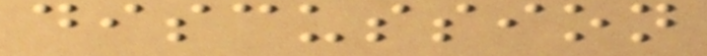discussion
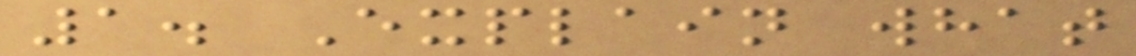1. Explain what
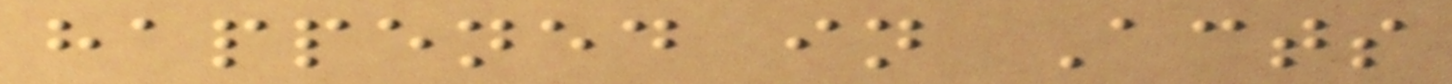happened in Acts
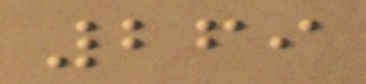269
